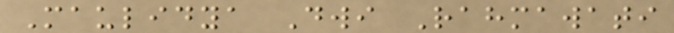Maulidya Dwi Rahmawati
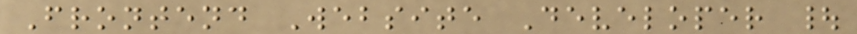Frontend Website Developer |
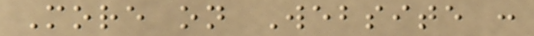More on Website :
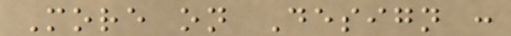More on Design :
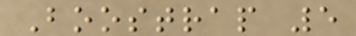Boostrap 5
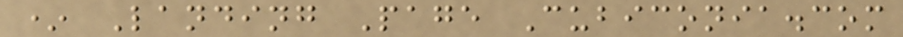* Landing Page Cubiconia.com
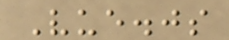Vue.js
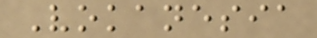Vokanesia
